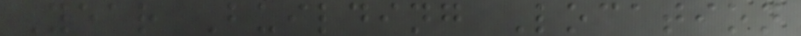Year Building Location
